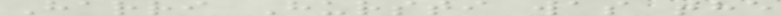Harri Hursti was the
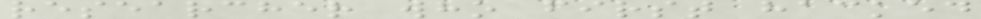researcher who first hacked
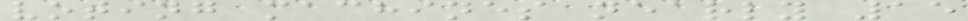voting machines nearly 15
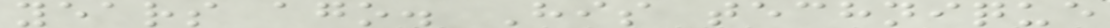years ago. His technique
